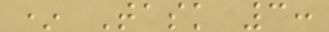* Task 3:
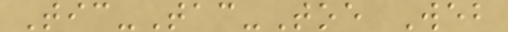Tic-Tac-Toe Web
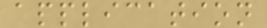application
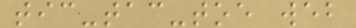tic-tac-toe web
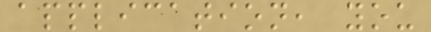application, you
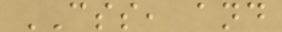CSS, and
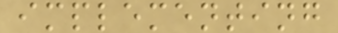implementing
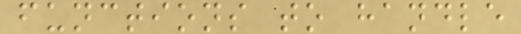functions to handle
